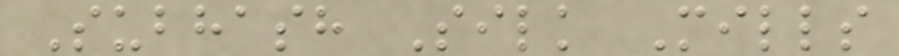Subhash Silk Mills
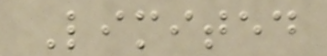Limited
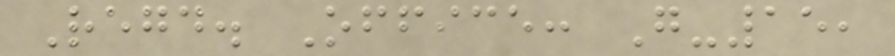Regd. Office: G-15,
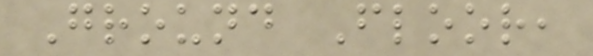Ground Floor,
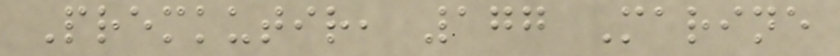Premkutir, 177 Marine
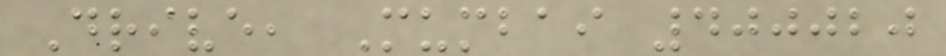Drive, Mumbai 400020
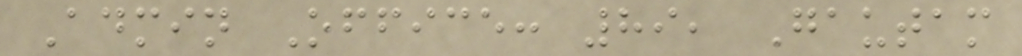Admin Office: 89, Gautam
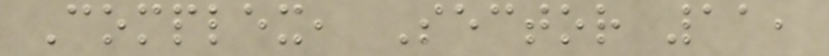Complex, Sector 11,
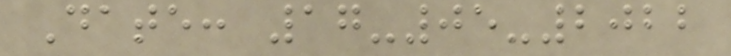Date: 17-05-2022
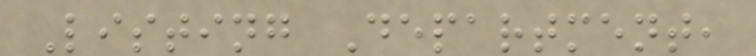Listing Department,
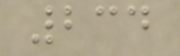234
